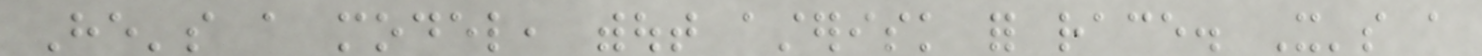He's a model, without asterisk for race. It's a
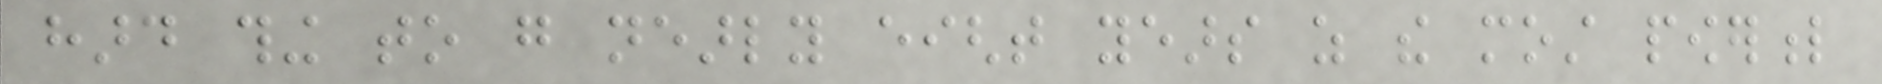hard thing to go nearly eight years as the most powerful
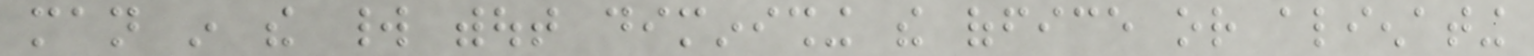man in the world without diminishing the office or alienating
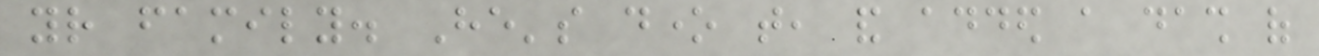your family. He's done that, and added a dash of
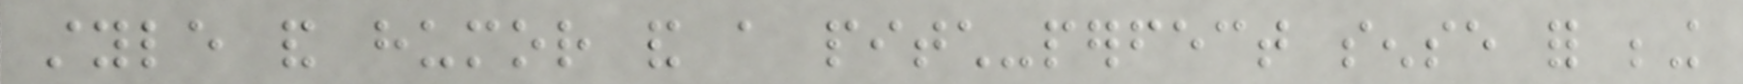style and humor and a pitch-perfect sense for being
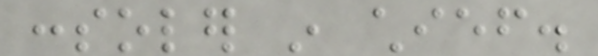consoler in chief.
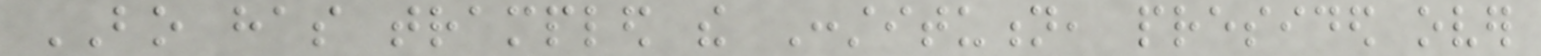BO has trampled the Constitution, presided over
